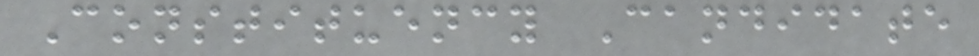Constituency Candidate
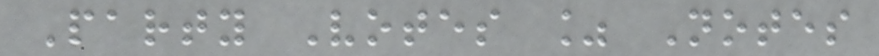Party Votes % Notes
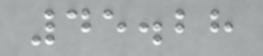45.28
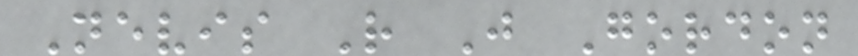Nevis R J Gordon
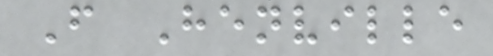F Henville
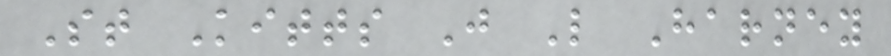St Kitts J L Harney
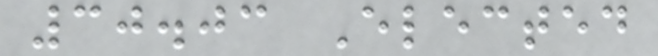30.03 Elected
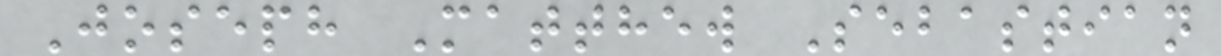Joseph Matthew Sebastian
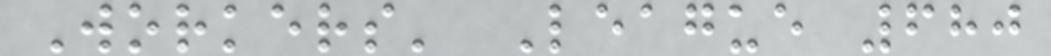Workers' League 680
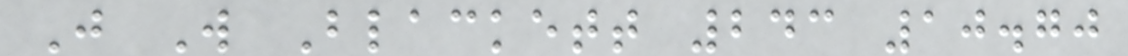J W Blackett 243 10.70
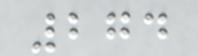274
